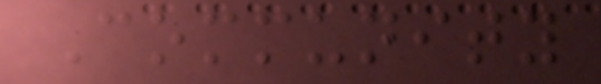Community
